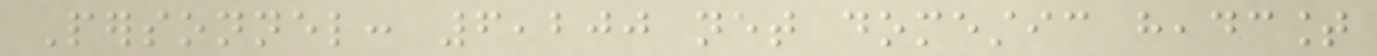Personnel: 6,200 net domestic headcount
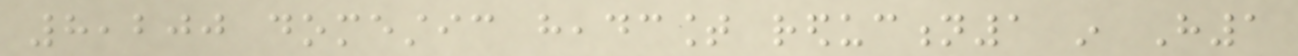8,200 domestic headcount reduction1 in H1
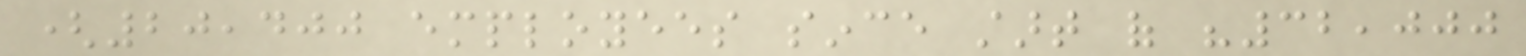(20,400 employees since start of "32,000
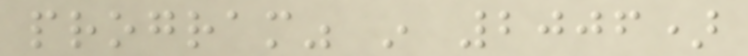program" in 2006)
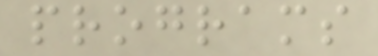programs
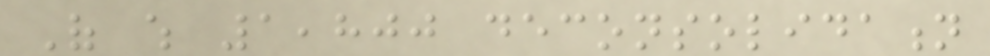Of which 1,800 deconsolidation
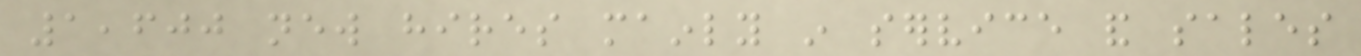1,600 new hires mainly in service and sales
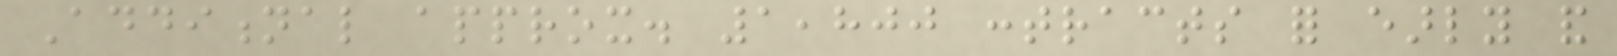Additional approx. 1,800 contracts for early and
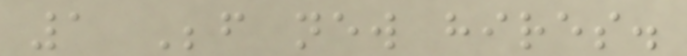1 Before new hires.
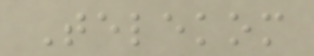Telekom
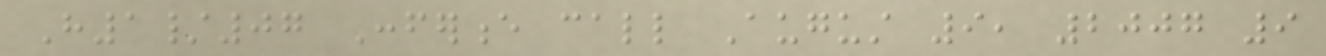H1/07 Conference call August 9, 2007 9
